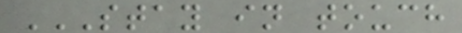STAY IN TOUCH
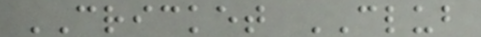CRICKET CLUB
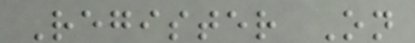Register On
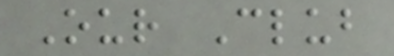Our Club
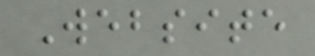Website
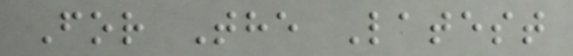For The Latest
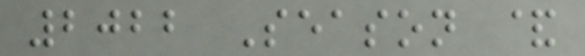2022 Season &
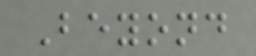Beyond
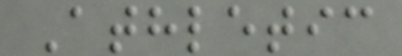Athletic
